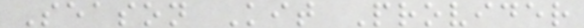Season Kit Provider
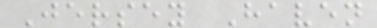Jersey Haven
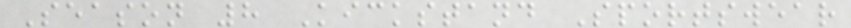Season 8 Kickstand Sportswear
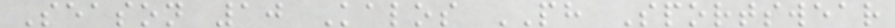Season 10 Kalos PH Sportswear
